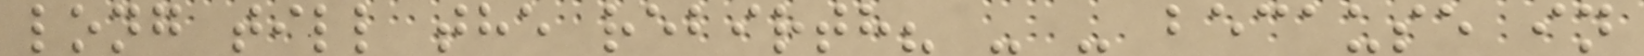long till the rebirth? - - because in
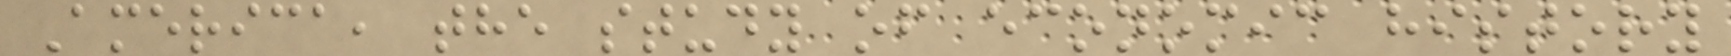America, the study of economic history
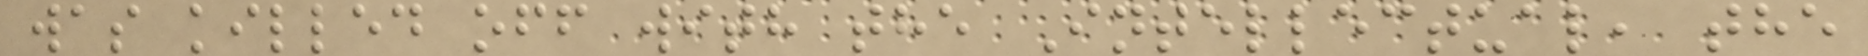was killed off with the Intellectual, the
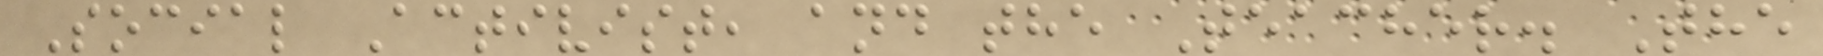Social Activist, and the Teacher. The
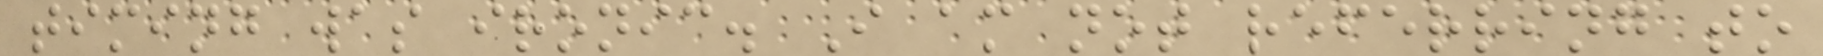timing was ironic. I am not referring to
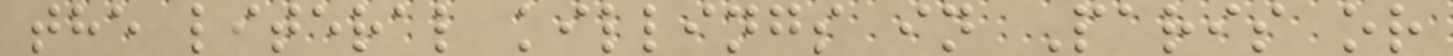the literal killings in Paris or
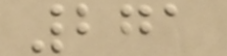271
